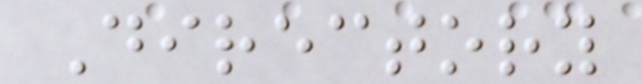Directory
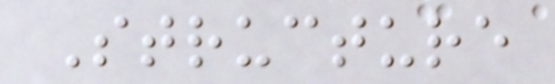Structure
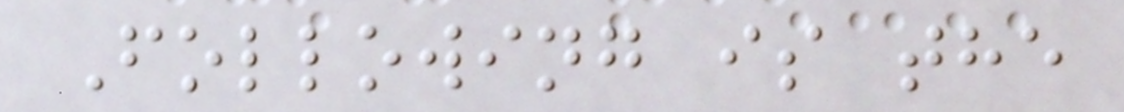Following is the
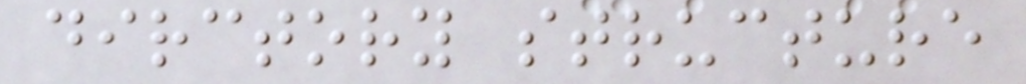dirctory structure
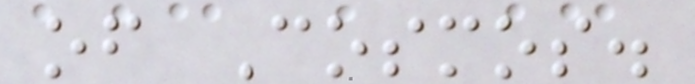of Cosmos.
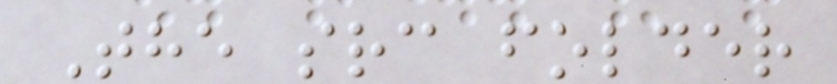The src folder
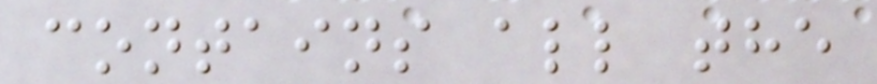contains all the
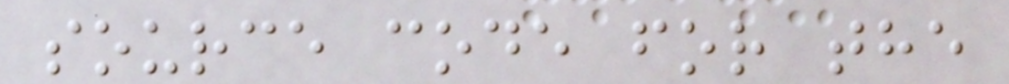source code for the
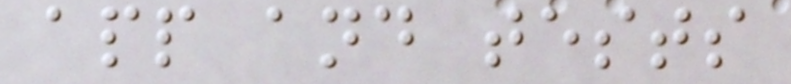app and tests
